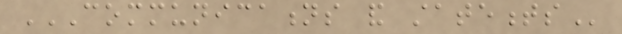COMMUNICATIONS AND STATEMENTS
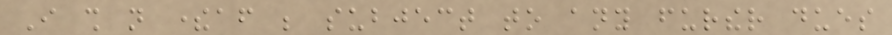I shall not thereafter be subject to any further dues
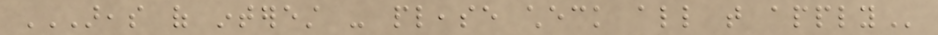AREAS OF INTEREST - PLEASE CHECK ALL THAT APPLY
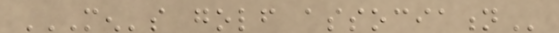MEN'S GOLF ASSOCIATION
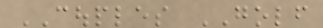COUPLES GOLF
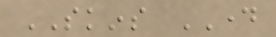SKINS DAY
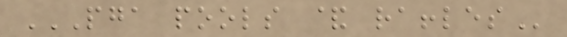PGA POOLS & RAFFLES
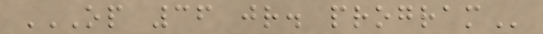OP 36 JR. PROGRAM
